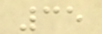35
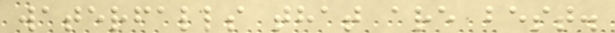waterfalls that are best.
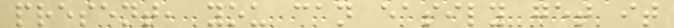present, you can easily get it
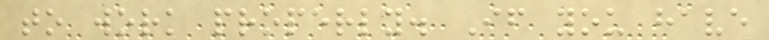to work properly. If you have
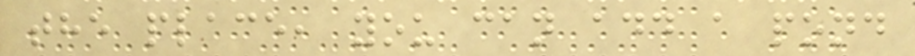the place, you can add a pond
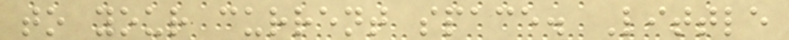to your current space. Little
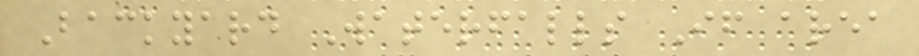Backyard Waterfalls If area
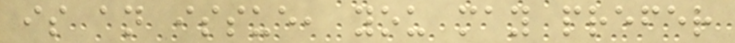is an issue, you may prefer
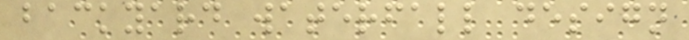backyard waterfall design
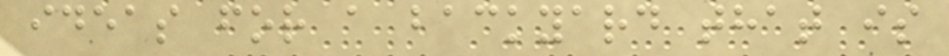ideas for a backyard that is
